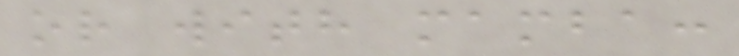or with mamba:
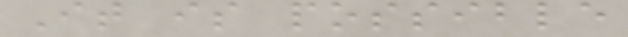It is possible
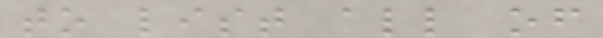to list all of
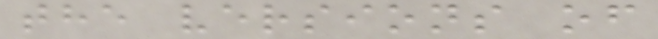the versions of
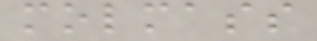molmass
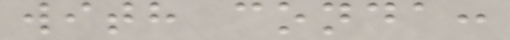with conda:
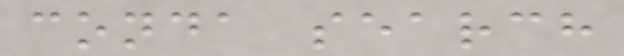conda search
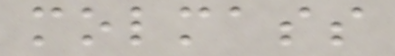molmass
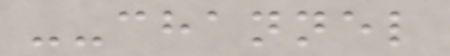--channel
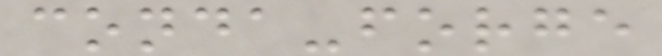conda-forge
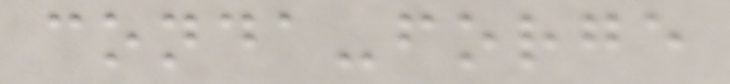conda-forge
